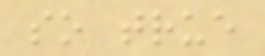so true
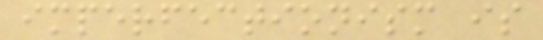imperfectionism is
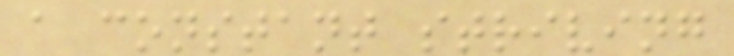a constant striving
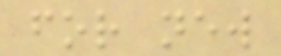for new
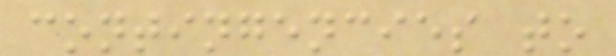contingencies to
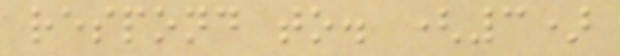respond to. (3)
